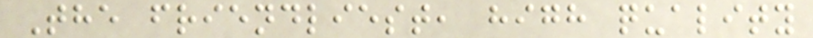The friendliest, high quality
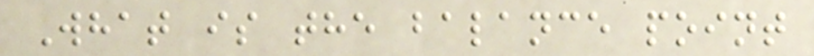What is the balance point
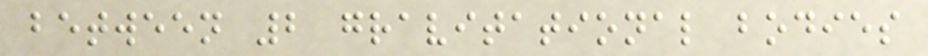between 2 gravitational bodies
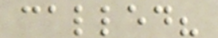called?
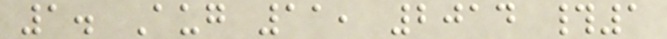1. Aug 11, 2014 #1
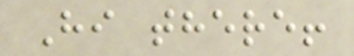Hi there!
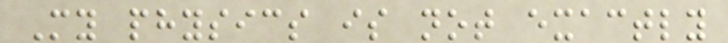My physics is not exactly
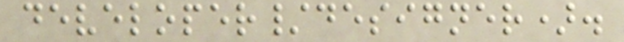developer/designer).
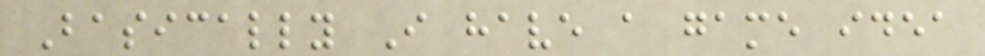Basically I have a game idea
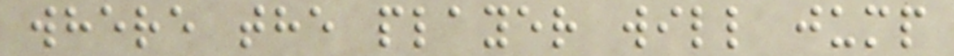where the player will jump
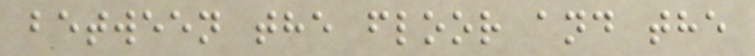between the floor and the
